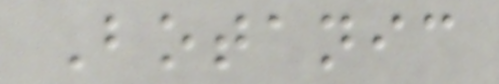Botanic
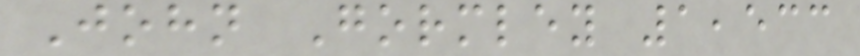John Gormley 1,533
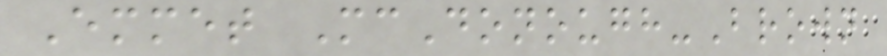Emmet McDonough-Brown
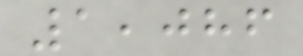1,086
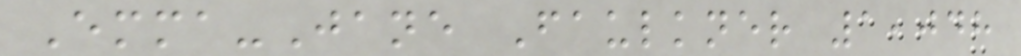Emma-Jane Faulkner 1,048
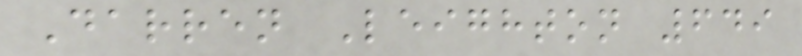Darren Leighton 649
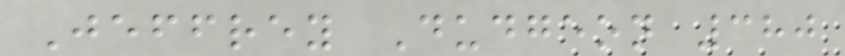Jeffrey Dudgeon 380
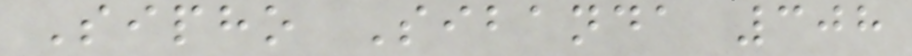Sipho Sibanda 308
